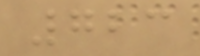723
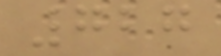727
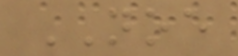NOE
